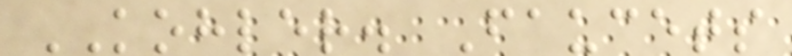KOHLER. Faucets
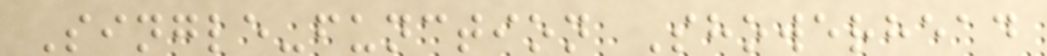Single-function Showerhead
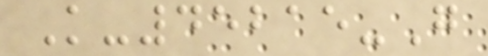K-45215-G
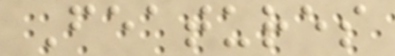Features
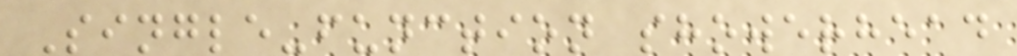Single-function showerhead
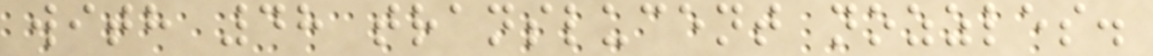with 48 translucent nozzles.
